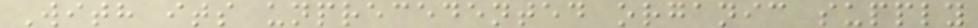With its unprecedented organic supply
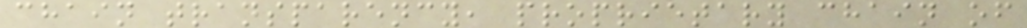chain transparency, proprietary chain of
